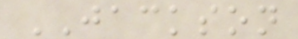JACKSON
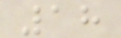18
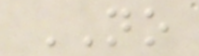NO
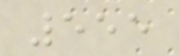555
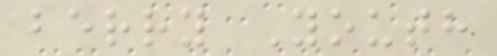berry Youth
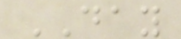DAY
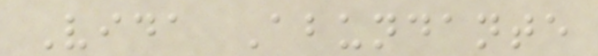Vida Abundante
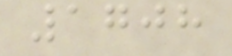1708
